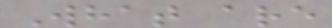What are
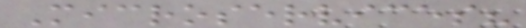Microservices?
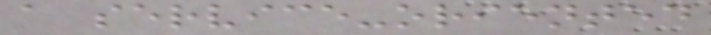a service-oriented
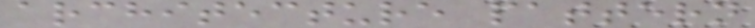architecture pattern
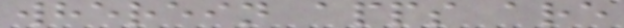wherein apps are
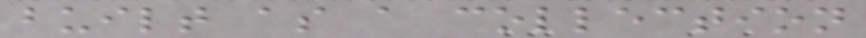built as a collection
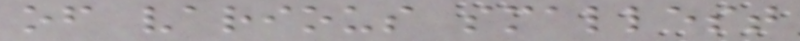of various smallest
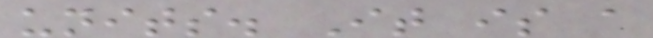units. It is a
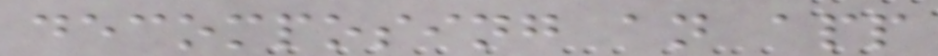decomposing an app
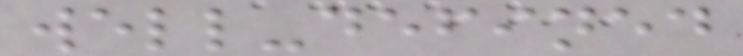well-defined
